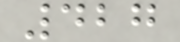427
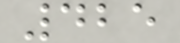425
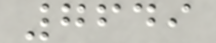7649
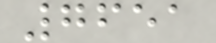7651
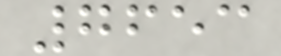7653
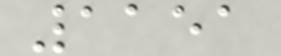1151
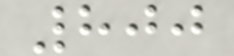800
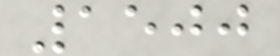1500
